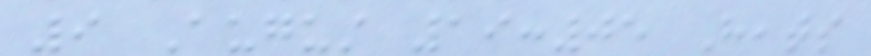9 August 19:05 Heats
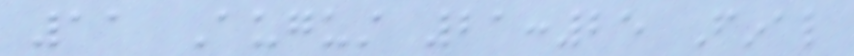11 August 21:25 Final
